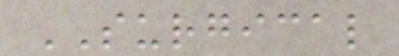SURGICAL
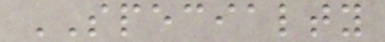SPECIALTY
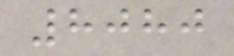8080
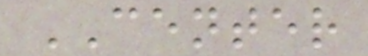CENTER
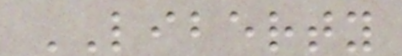LIBERTY
